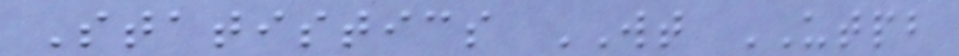Statistics WT UTPB
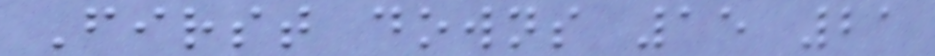First downs 15 21
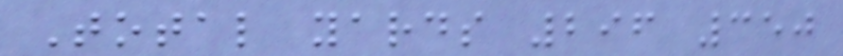Total yards 296 350
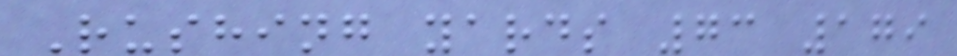Rushing yards 73 179
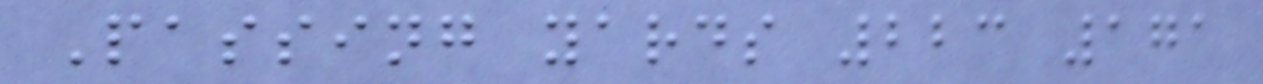Passing yards 223 171
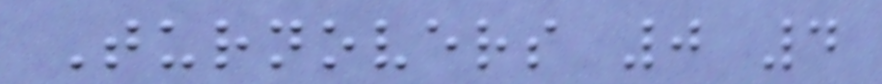Turnovers 0 4
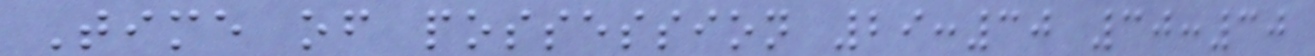Time of possession 29:30 30:30
